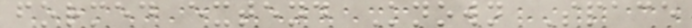formed extend Known Space
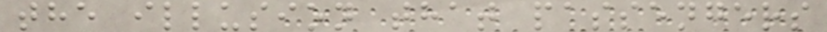the illusion that passengers
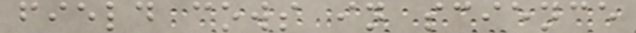field cows in science
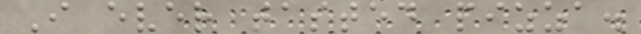I ever tasted pizza.
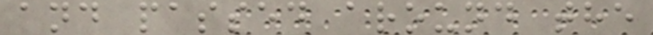and passed around the
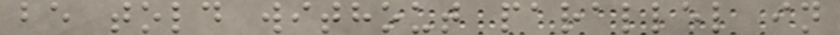be told without parallel in
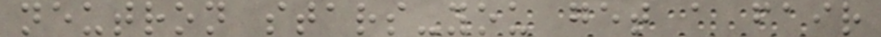neutron stars-you get a fair
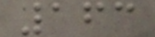163
